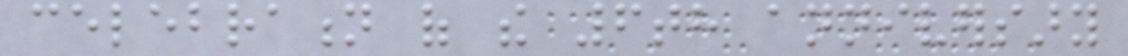celebration of the 6th anniversary
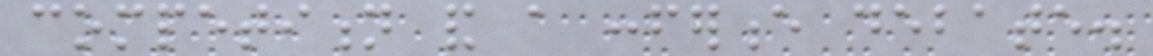competition and a conference debate.
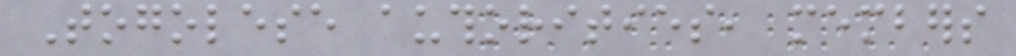Togolese authorities, members
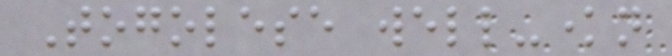Togolese well-known
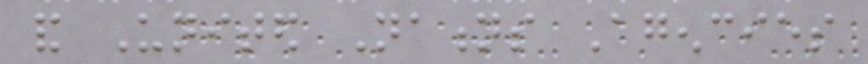and United Nations Agencies
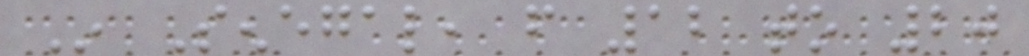In Senegal, from 12 to 20
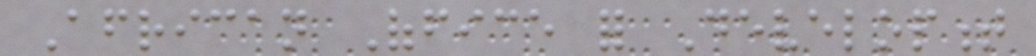African Office for Development
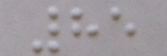85
